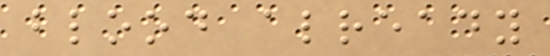blood already
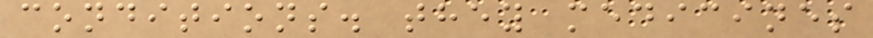conditions. they medicines
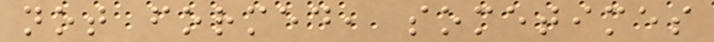not formed, sometimes
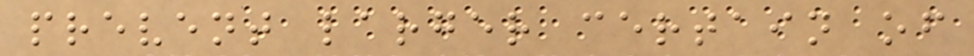prevent larger certain of
